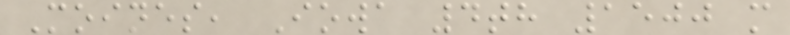Moines, Iowa 4th 1500 m
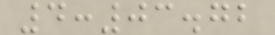4:03.72
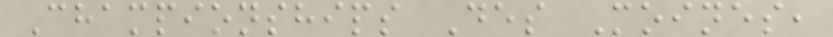Championships Des Moines,
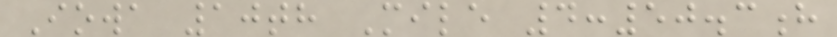Iowa 10th Mile 4:50.3h
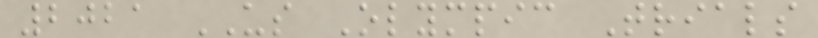2021 US Olympic Trials
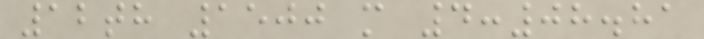12th 1500 m 4:08.81
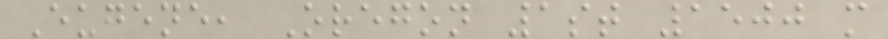Eugene, Oregon 1st 1500 m
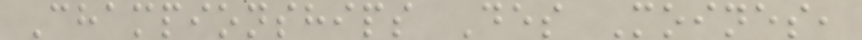Championships Des Moines,
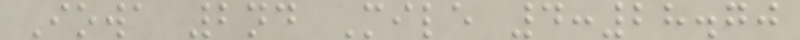Iowa 2nd Mile 4:28.70
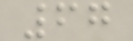67
